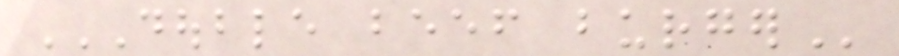DOUBLE BEEF BURGER
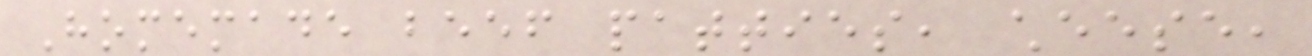Homemade beef patties, cheese,
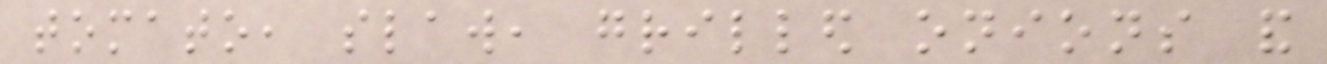tomato, slaw, grilled onions and
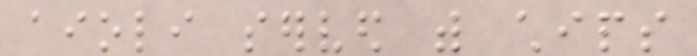aioli served with chips
